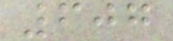607
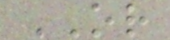OR
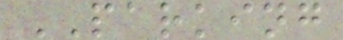PARKING
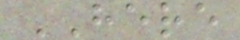HERE
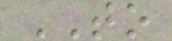TO
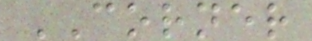CORNER
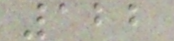122
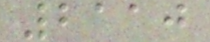2110
